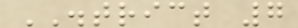DISTRICT 7
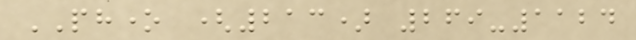PHONE (213) 269-1124
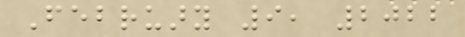February 9, 2022
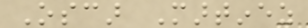Oscar Martinez
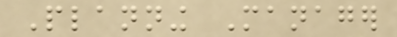Planning Manager
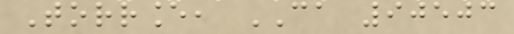Torrance, CA 90503
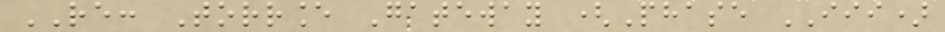RE: Torrance Gateway (Phase III)
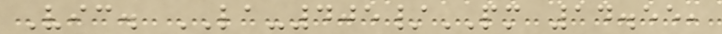Vic. LA-405/PM 14.55,
